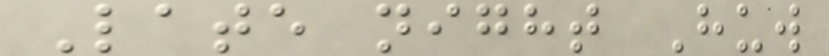Late night Huw
